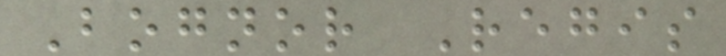Bognor Regis
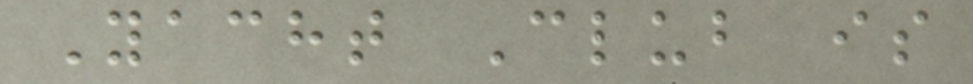Yacht Club is
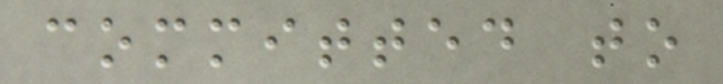committed to
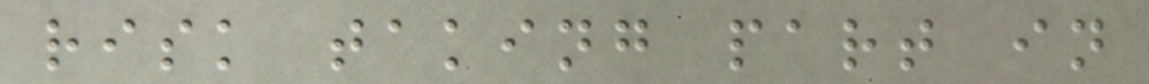risk taking part in
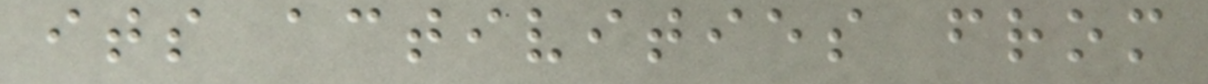its activities from
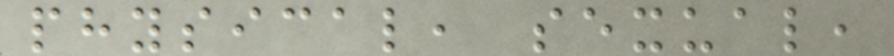physical, sexual,
